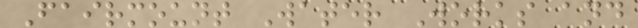Fairmount Water Works and
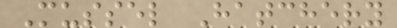Mussel Hatchery
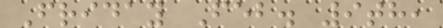Friday Feb. 9th,
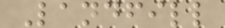Landfill
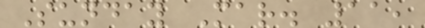Sunday Mar. 11,
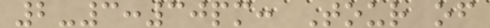2-3:30pm: Tour of
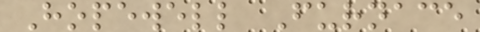Hopewell Furnace
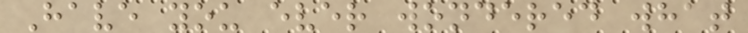Have you ever wondered what
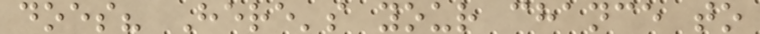does? Here's your chance to
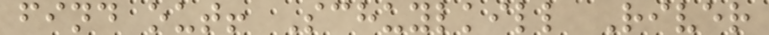find out! Schuylkill River
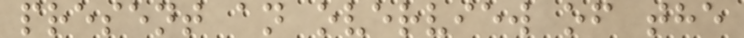present an overview of the
